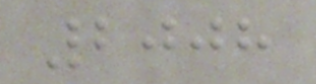2008
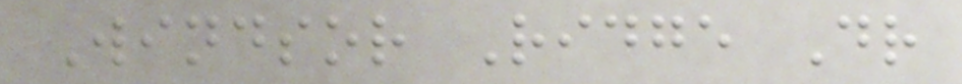Windsor Ridge Dr
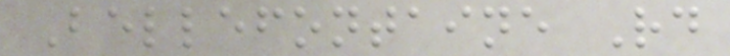Bellefontaine Rd
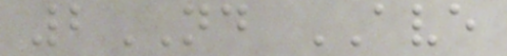2ND AVE
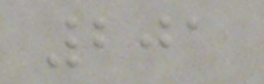201
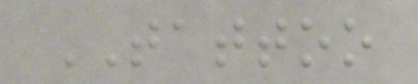TATTOO
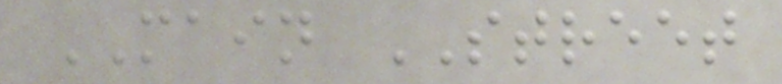MAIN STREET
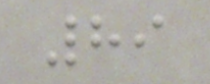89
